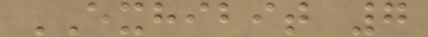EXHIBIT 7
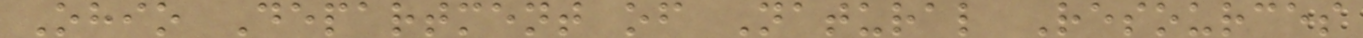Ohio Department of Natural Resources
